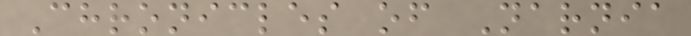Chronicles of Narnia
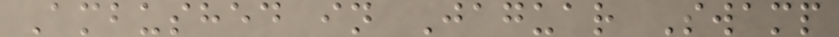Ambushed in Jaguar Swamp
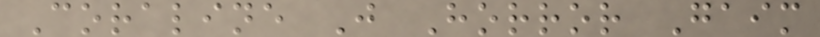Coraline J Horror Gaim
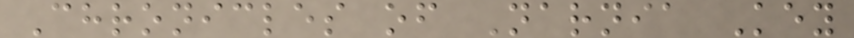Chronicles of Narnia Key
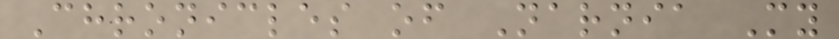Chronicles of Narnia My
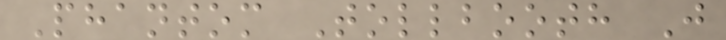Phantom Tollbooth J
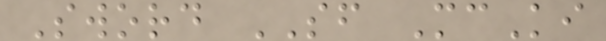Sword SF McKi
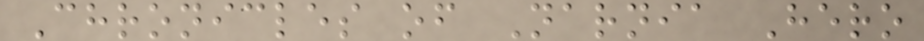Chronicles of Narnia Hero
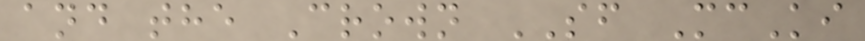and the Crown SF McKi
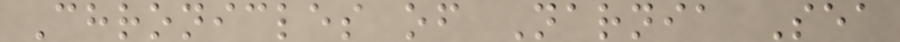Chronicles of Narnia Sea
